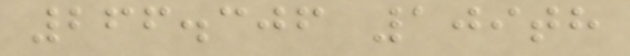266.306 109th
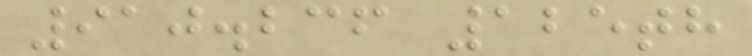910.236 125th
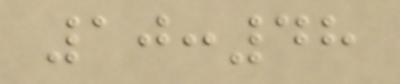10:48
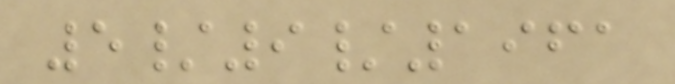5/9/1961
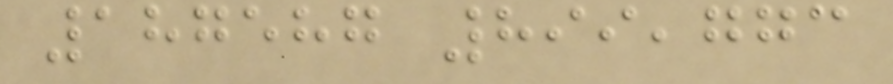187587 899,773
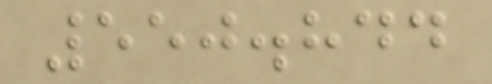550.844
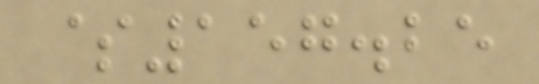$157.25
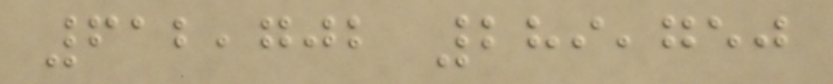612,702 289,750
